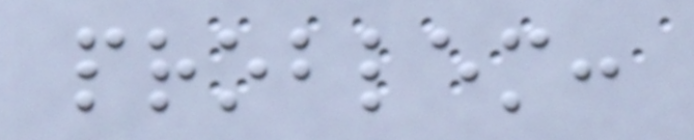problem:
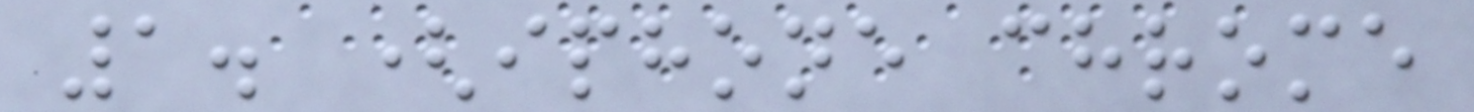1. (iphone chrome
